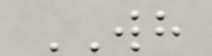WH
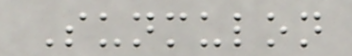Sunmulon
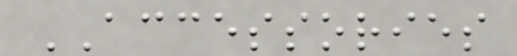ACCESSORIES
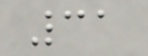31
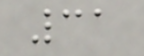31
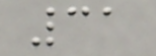31
